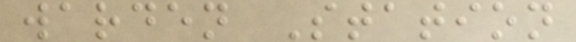warden Station
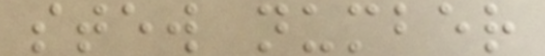stew number
